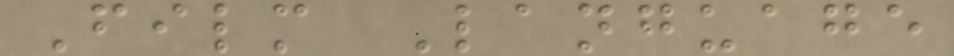Film Language
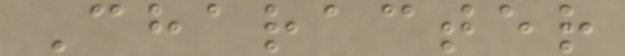Character
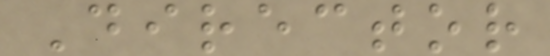Director
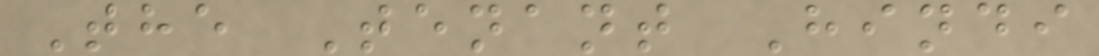The Tenant Hindi
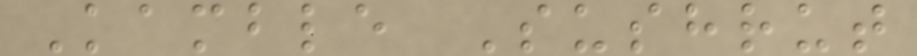Kamble Sushrut
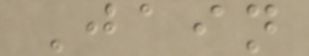Jain
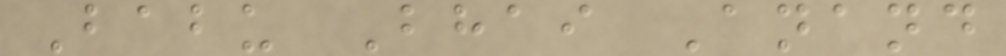Babu Bhai Anand
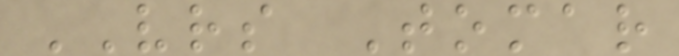VRS Tomar
